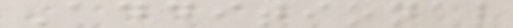Additional
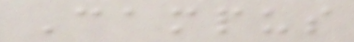Campus
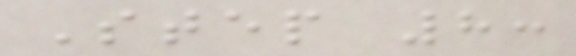Step 8:
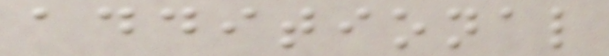additional
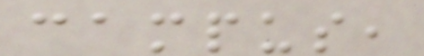campus,
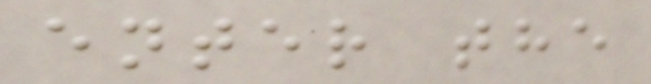enter the
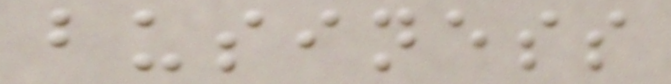business
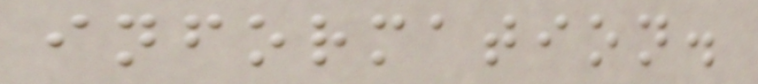information.
